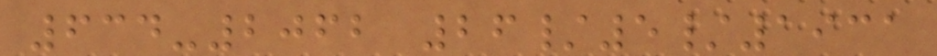634-2062 26/5/1931
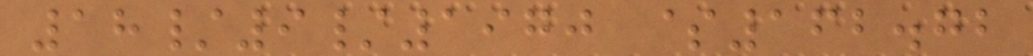18/9/1970 $162.72
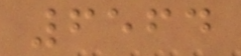6564
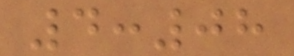4:08
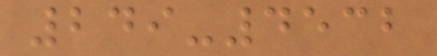249-4532
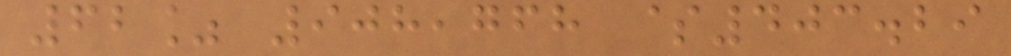62% 908,768 $403.29
